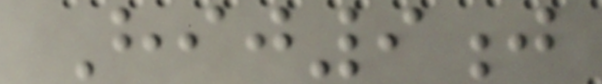Hij9j
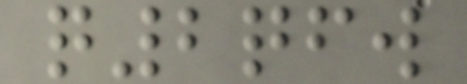q2qfw
